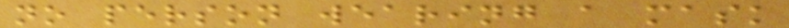no person wearing a mask
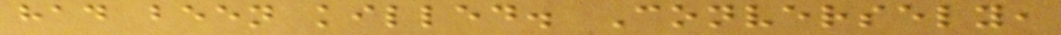had been killed. Conversely,
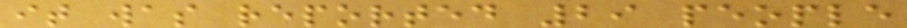it was reported 29 people
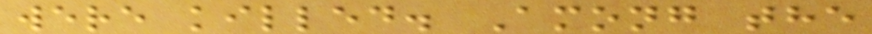were killed. Among the
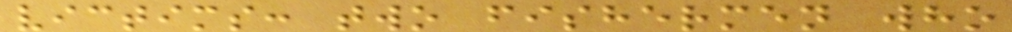victims: two fishermen who
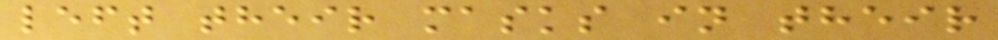left their masks in their
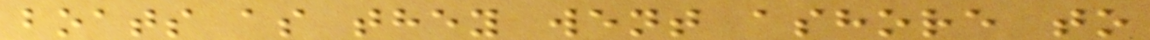boats as they went ashore to
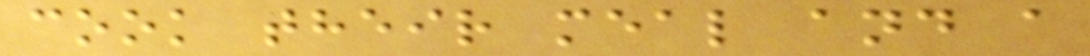cook their meal and a
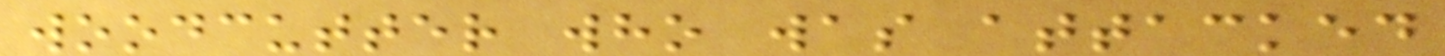woodcutter who was attacked
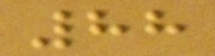88
